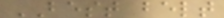BEST belt
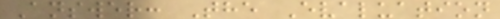Answer: The Evaluation
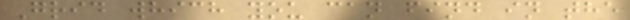Grid which you can find in the
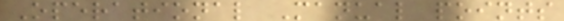Operational Manual points
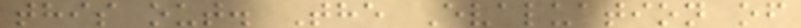this out. The Evaluation of
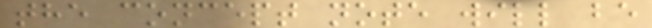the concept note will be
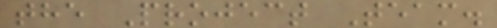the Project Team.
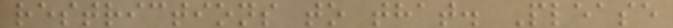restrictions to that. Please
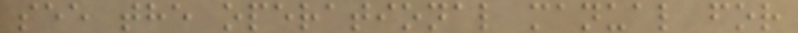see the operational manual for
